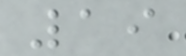19
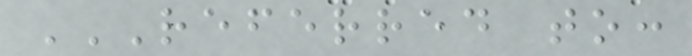REFERRED TO:
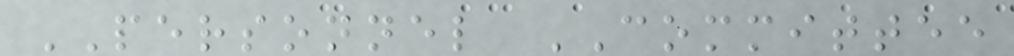PERSONNEL COMMITTEE
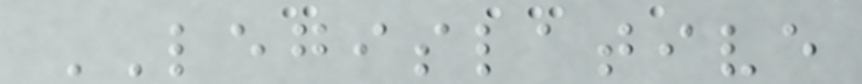LEGISLATIVE
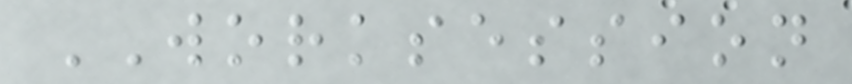WORKSESSION
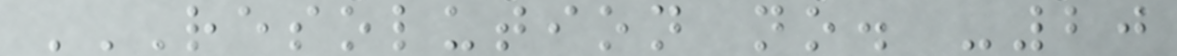RESOLUTION NO. -20
